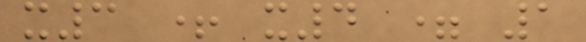x3 + x4 = 1
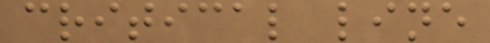critical line
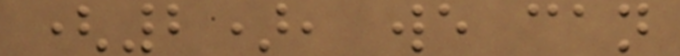(2), we can
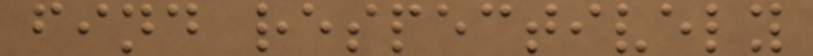find respectively
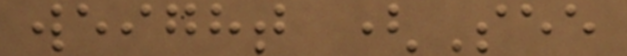weight (See
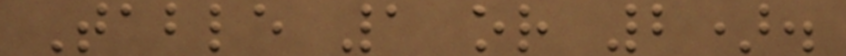Table 1 or 2).
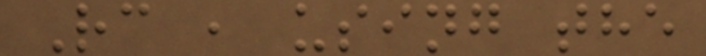Rc , using the
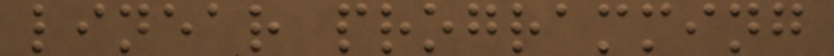linear programming
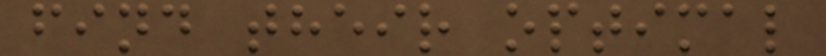find their optimal
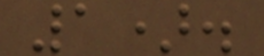1).
